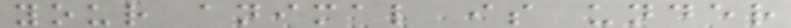your animal is under
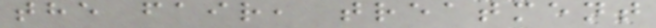the fair, treatment
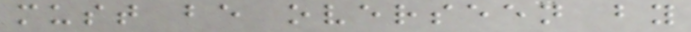must be overseen by
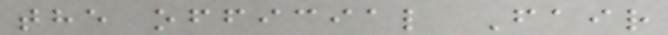the official Fair
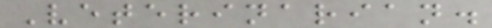Veterinarian.
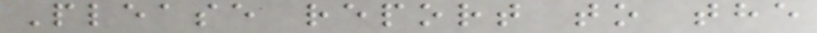Please report to the
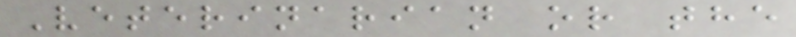Veterinarian or the
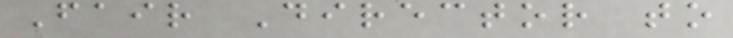Fair Director to
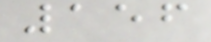156
